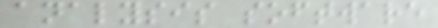analysis software
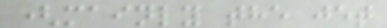(mainly the jet
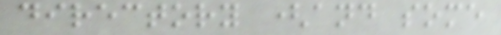directory (and some
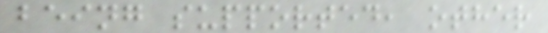being supported, other
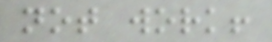not work!
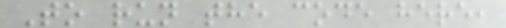To run the code here,
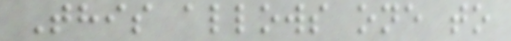This allows one to
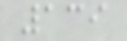139
